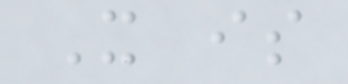It is
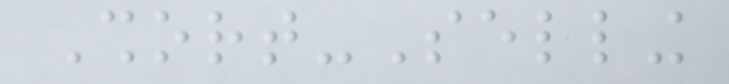Short-Selling
